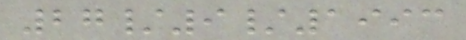27/9/1993
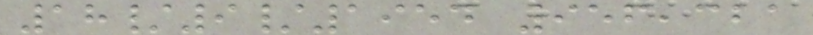18/9/1954 956,321
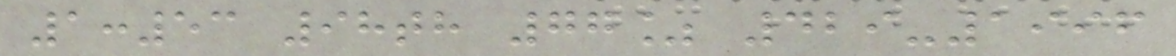1:53 98th 77% 429-1996
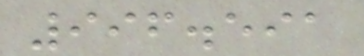996.591
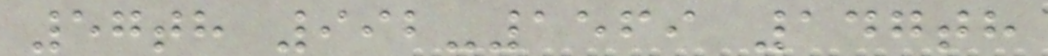57th 992-1569 147th
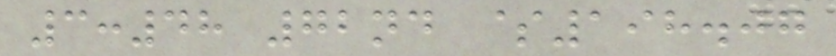3:48 72nd $198.07
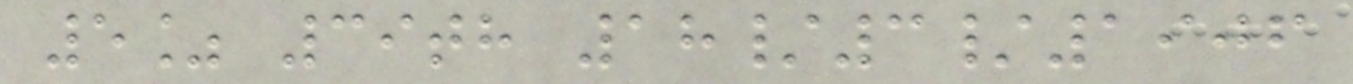5% 39th 18/3/1906
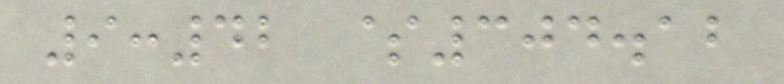9:42 $304.12
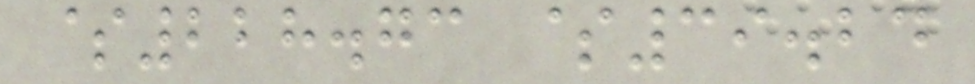$228.73 $39.24
